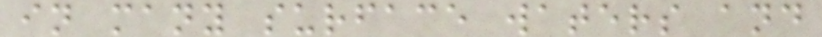in many surface waters and
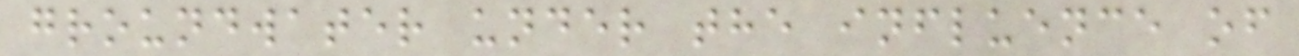groundwater under the influence of
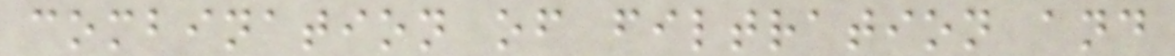combination of filtration and
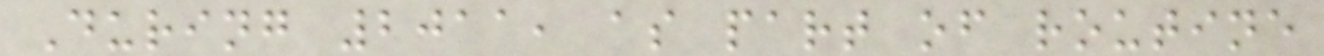During 2011, as part of routine
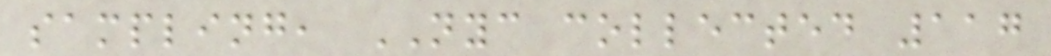sampling, NYC collected 117
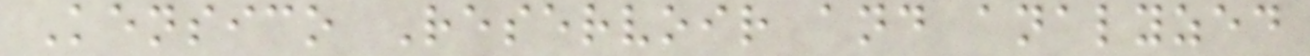Kensico Reservoir and analyzed
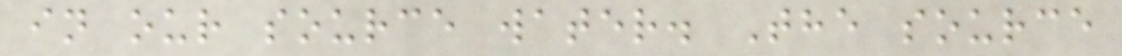in our source water. The source
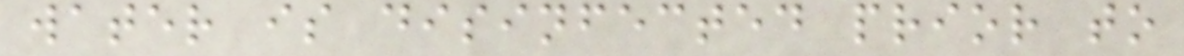water is disinfected prior to
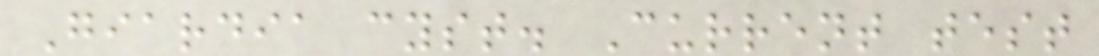Giardia cyst. Current test
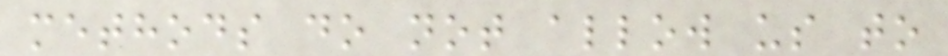methods do not allow us to
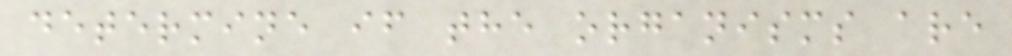determine if the organisms are
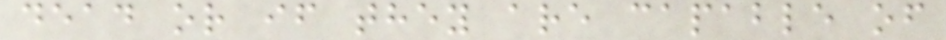dead or if they are capable of
